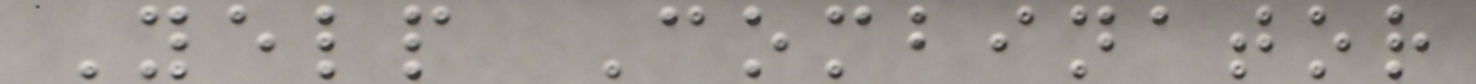Yelp Combinator
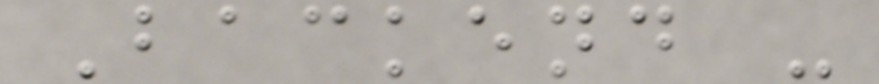Backend -
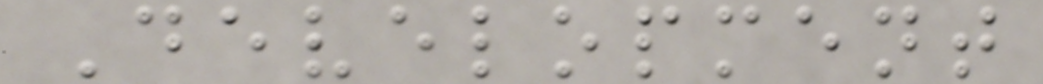Development
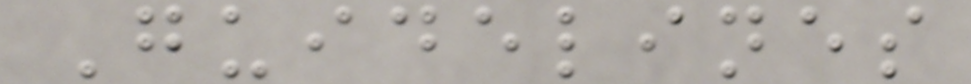Guidelines
